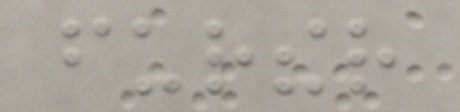further
